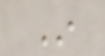In
